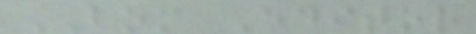BOM Editor
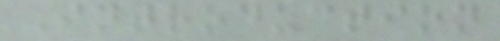Introduction
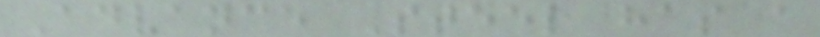Advance Steel has a
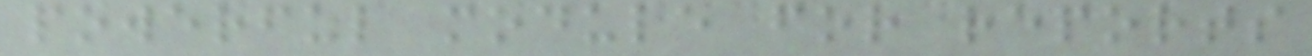powerful module for reports
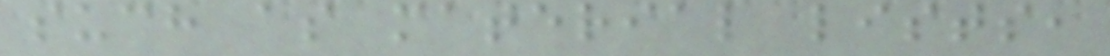such as material lists,
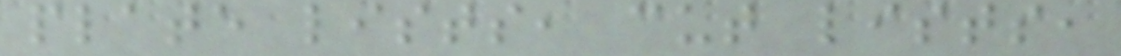plate lists, cut lists,
